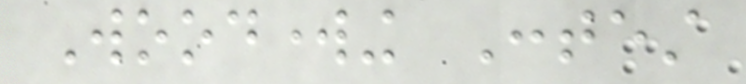Woodworking Contest
